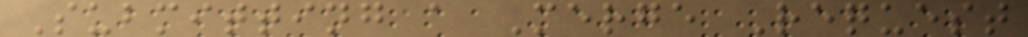Submitting a Merge Request
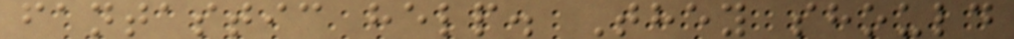fantastic help. They should
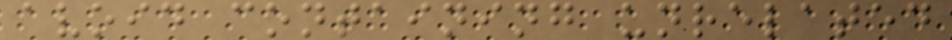avoid containing unrelated
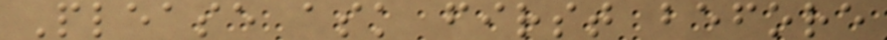Please ask first before
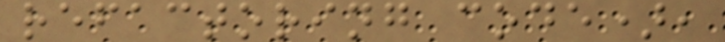refactoring code),
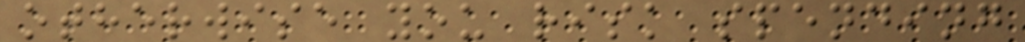otherwise you risk spending
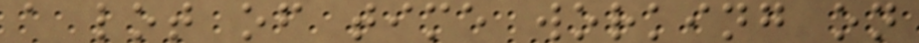a lot of time working on
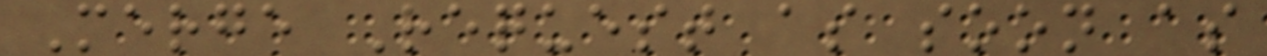Merge Request as soon as
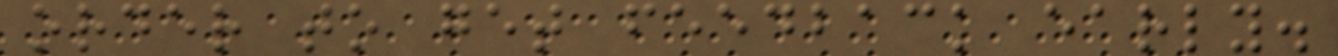order to get feedback early.
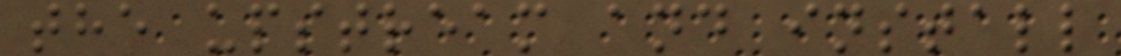the upstream and install
